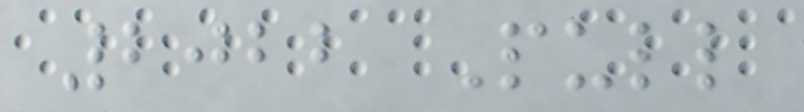2022 Pull
